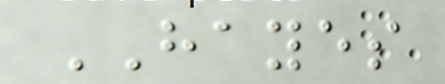HAYES
